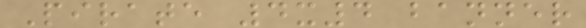Pirate 4x4 banner
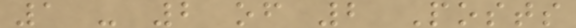1 - 2 of 2 Posts
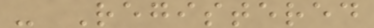- Registered
